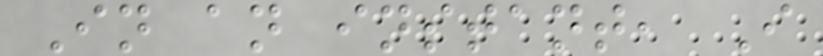In an instant, I
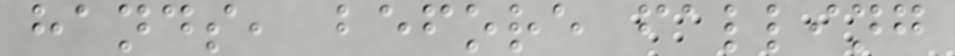hands, before falling
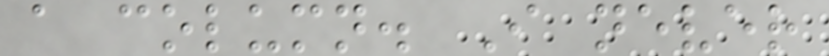a column. I never
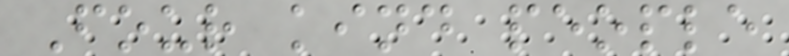Four kind people
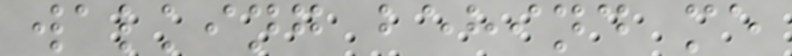walking behind me
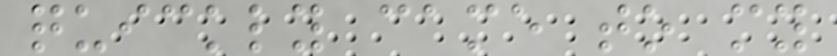quickly came to my
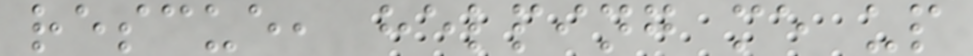rescue, helping me up
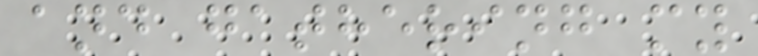and gathering my
